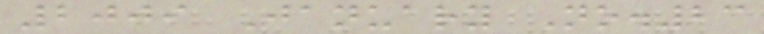2009 January No.23
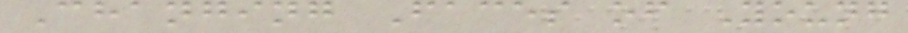Changing Faces of Young
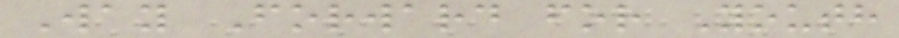Way Forward for Youth
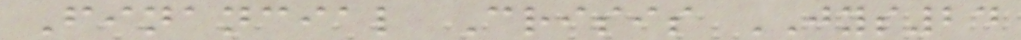Financial Crisis JYS24
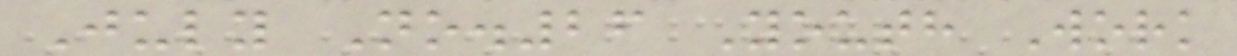July No.26 Youth Work
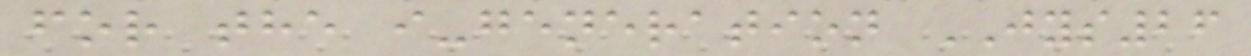for the i-generation JYS26
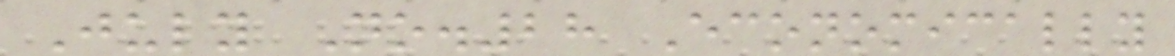July No.28 Economically
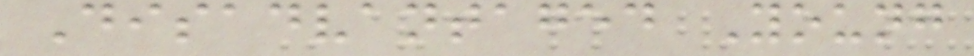Disadvantaged Young
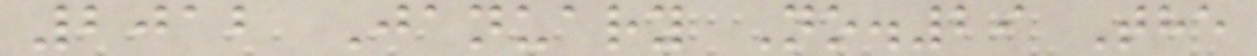2012 January No.29 The
